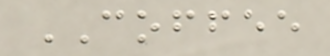COFFEE
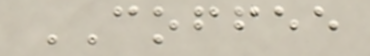COFFEE
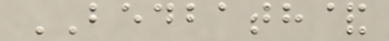BEDBATH&
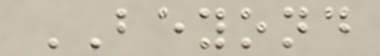BEYOND
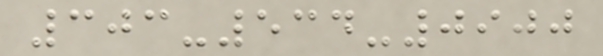303-534-0900
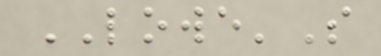LOWE'S
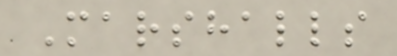Marshalls
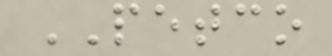PETCO
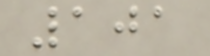101
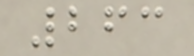263
